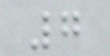7
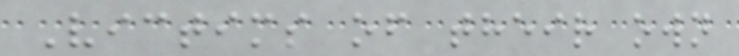Victims of their own
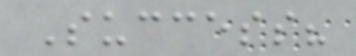Success?
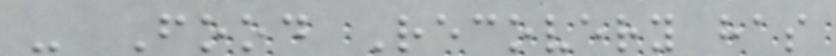- Food Recovery has
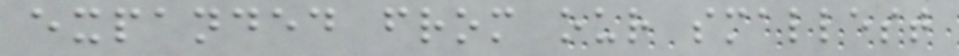expanded from our smallest
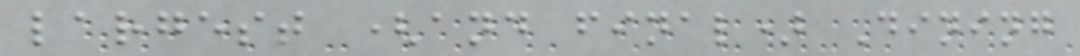largest (and final) Dining
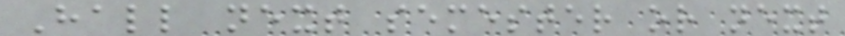Hall next semester or next
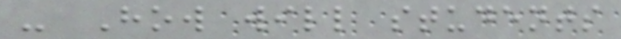- How will students
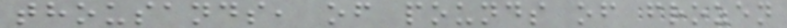thousands, of pounds of frozen
